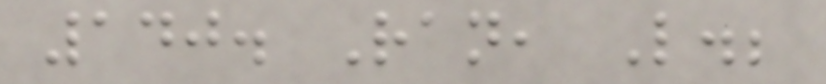140. Ran, L.;
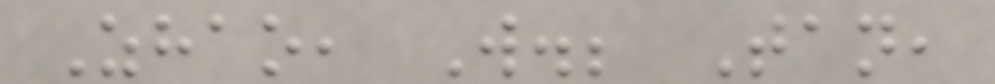Zhao, W.; Tan,
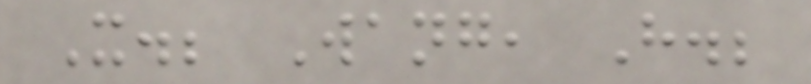X.; Wang, H.;
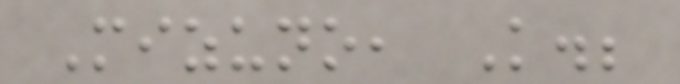Mizuno, K.;
